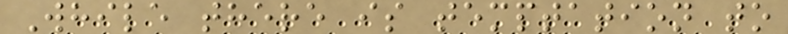While there is temptation to
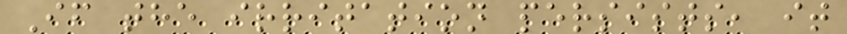If the irritation persists, it
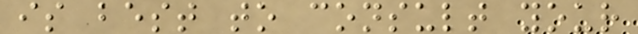is best to consult your
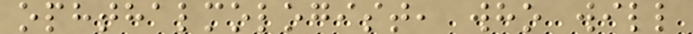ophthalmologist, who will
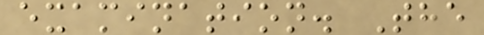examination. The
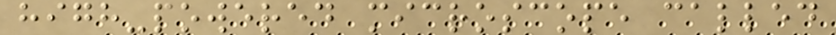high-powered microscope called
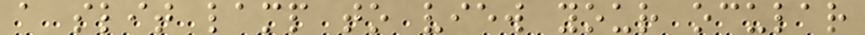a slit lamp to view your ocular
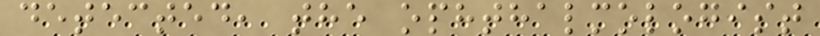detected, the ophthalmologist
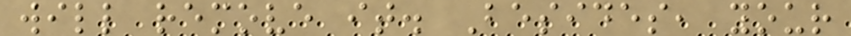will remove it. Besides, your
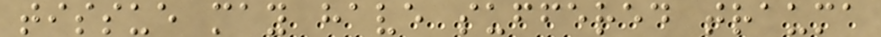tissue may have suffered trauma
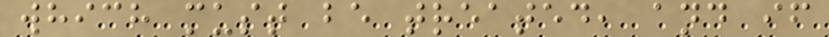which must be treated, and if
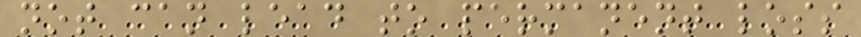not can lead to permanent loss
